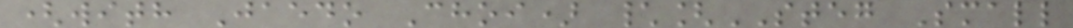(with Jaedo Choi) \[STEG Small
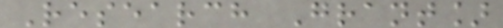Research Grant]
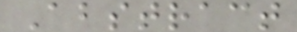Abstract
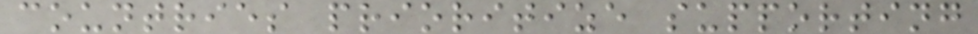countries prioritize supporting
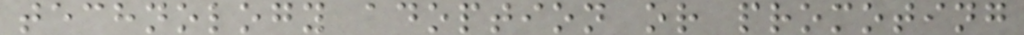technology adoption or promoting
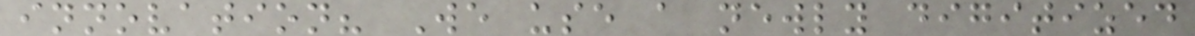innovation? We use a newly digitized
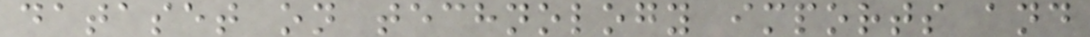dataset on technology imports and
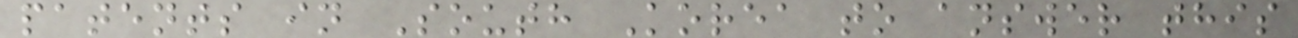patents in South Korea to answer this
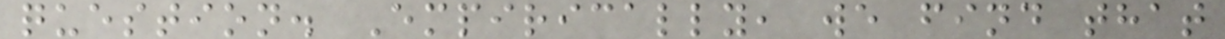question. Empirically, we find that
